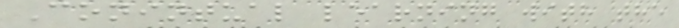Conintual learning with the
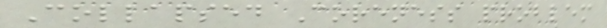Collapsed Coreness problem
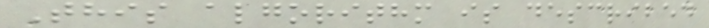This algorithm is described
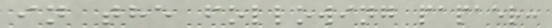in the following papaer:
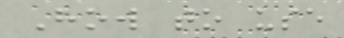How to use
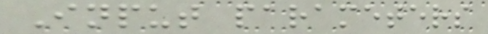Input parameters
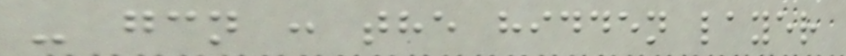- gcn : the hidden layer
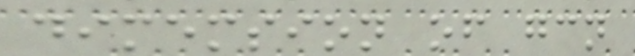dimemsion of gcn
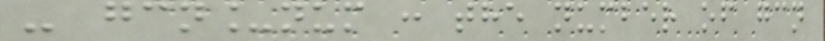- gcn_num : the number of gcn
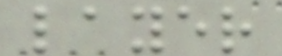layer
